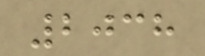2038
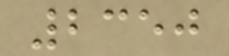2350
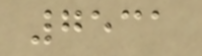7531
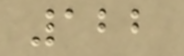122
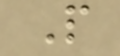P
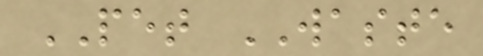PET WASTE
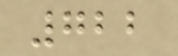722
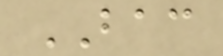BAC
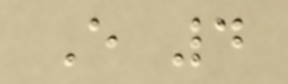E 4
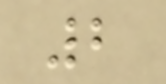2
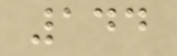144
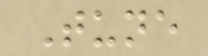Tune
